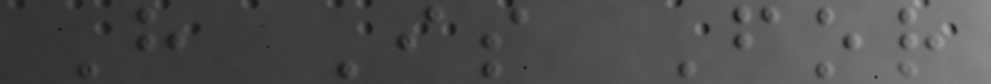H Is For
